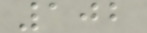102
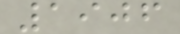1906
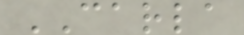CARLA
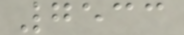7533
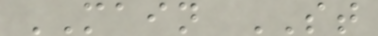MAIN ST
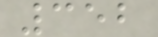352
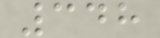348
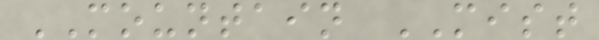MOUNTAIN MIST
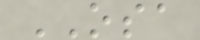OSA
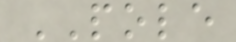POLE
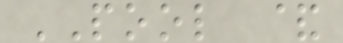POOL &
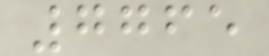7765
